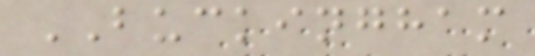BUCKINGHAM
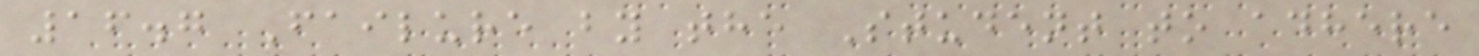16.7 Failure by the Student to adhere
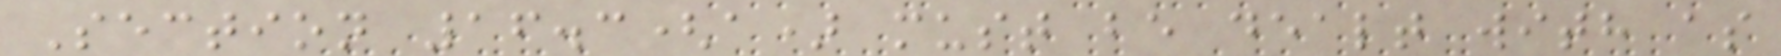Section 16.3(a) must be dealt with as
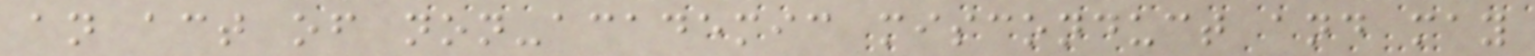an act of non-academic misconduct and may
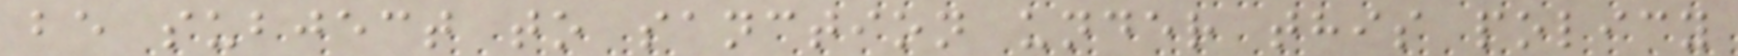be subject to sanction under this policy
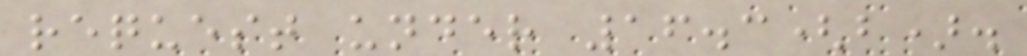request under 16.3(b).
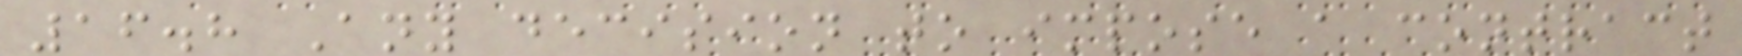16.8 Any decision to impose a contract
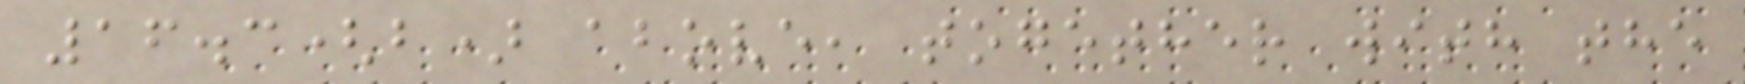16.3(b) above, together with the
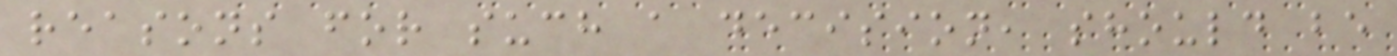reasons for such a decision, should be
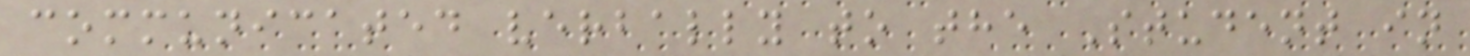communicated verbally to the Student in
